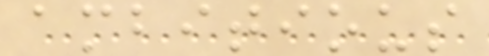ambitious
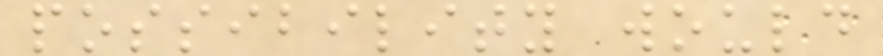possibility would
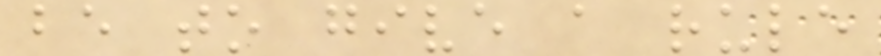be to give a rule
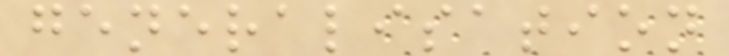generalisation
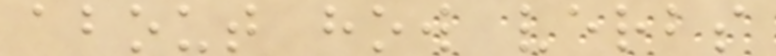about how verbs
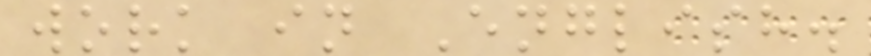work in English.
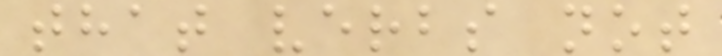that verbs not
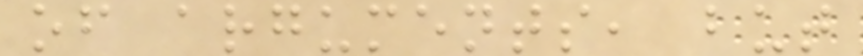of arguments, but
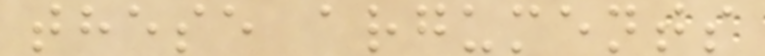these arguments
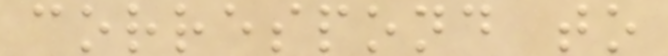correspond to
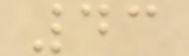43
